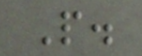P.
